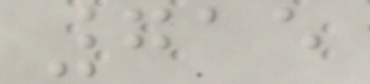715
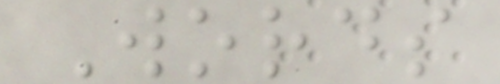Words
